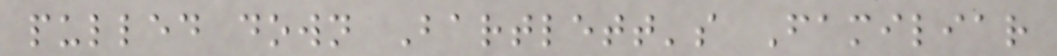pulled down Bartlett's Familiar
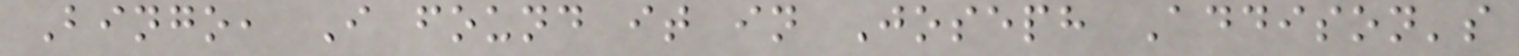Bingo, I found it in Joseph Addison's
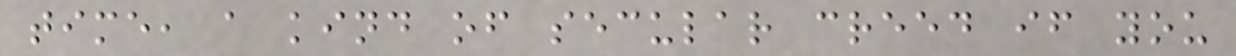time, a kind of secular creed if you
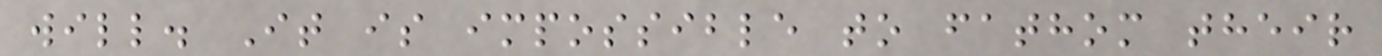will. It is impossible to fathom their
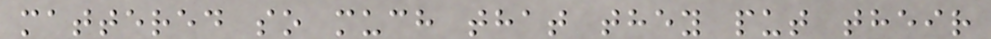mattered so much that they put their
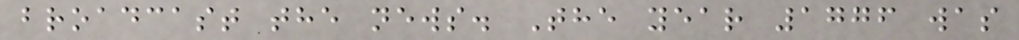broadcast the news. The year 1776 was
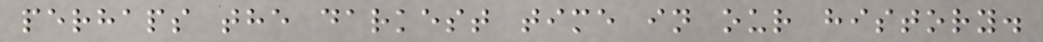perhaps the darkest time in our history.
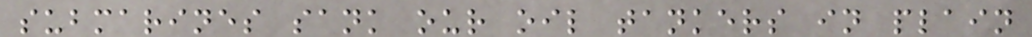submarines sank our oil tankers in plain
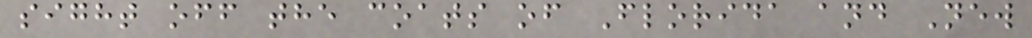sight off the coats of Florida and New
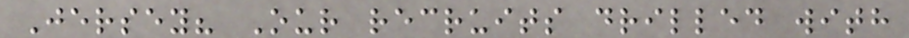Jersey? Our recruits drilled with
